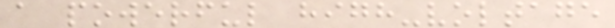a powerful high-voltage
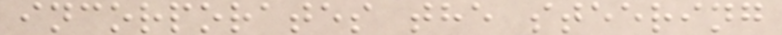incorporates the steering
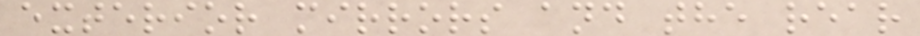exterior mirrors and the rear
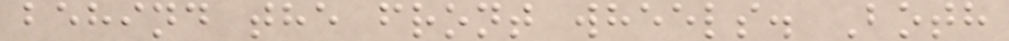behind the front wheels. Both
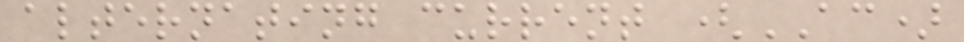alternating current (AC)
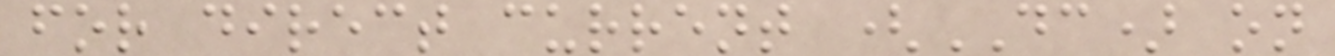for direct current (DC) on
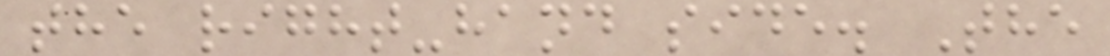the right-hand side. The
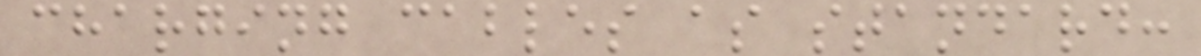charging cables as standard:
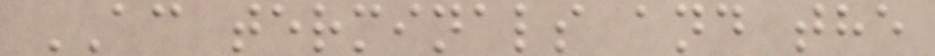AC terminals and the
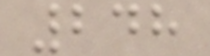248
